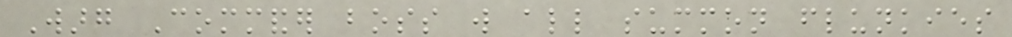Warg Commander boss will all summon flunkies
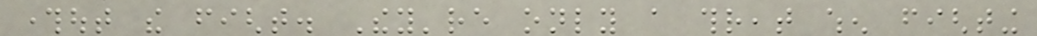throughout the fight. They're only a threat when fighting
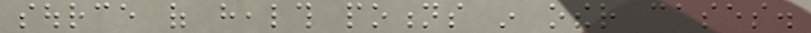source of health potions in other cases.
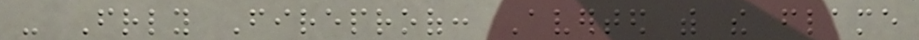- Friendly Fireproof: Averted with the flame
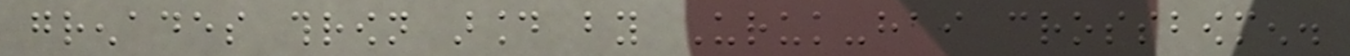grenades thrown around by Uruk-hai crossbowmen.
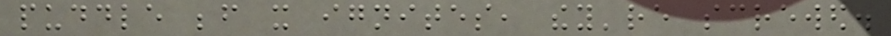puddle before it ignites, they're screwed.
